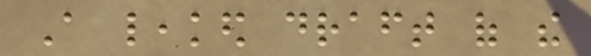A leaked draft of the
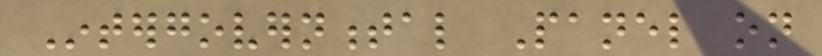Intergovernmental Panel on
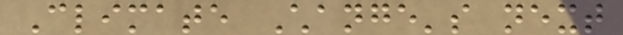Climate Change's next
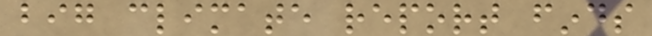big climate report finds
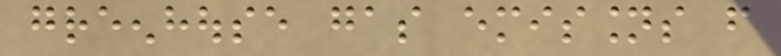greenhouse gas emissions from
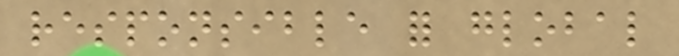responsible for global
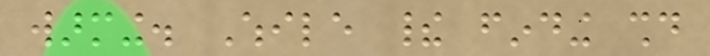warming. While their finding should
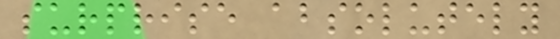surprise absolutely
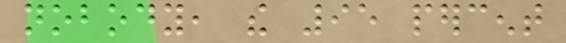nobody, the 95 percent
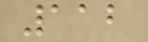112
